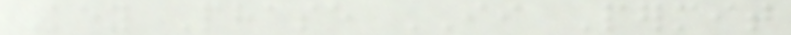Key Phase II Permit
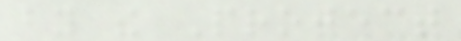by the Project
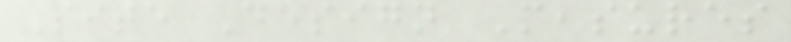Site Design Measures
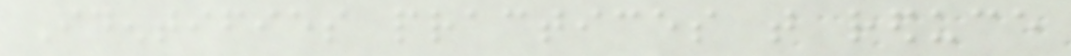Identifies practices that reduce
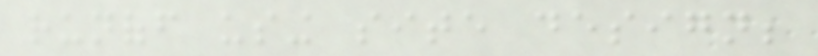runoff using site design;
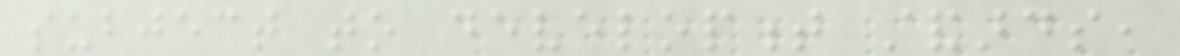subject to development standards,
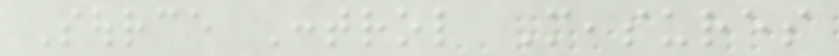Source Control Measures
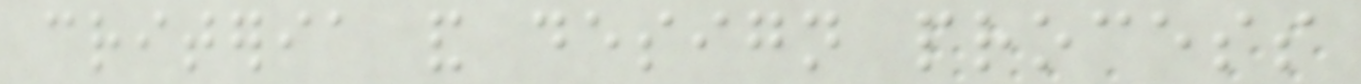criteria and design process
